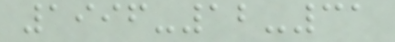1996-12-31
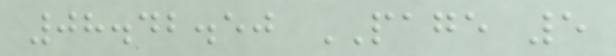08.42.50 PAGE 5
